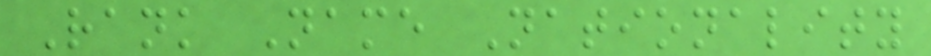Rank Name Nationality
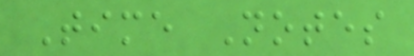Time Notes
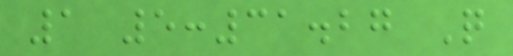1 5:31.27 Q
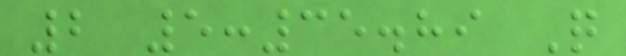2 5:35.89 Q
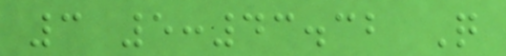3 5:43.32 Q
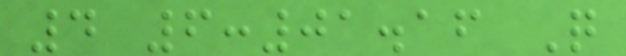4 6:01.16 Q
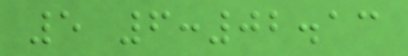5 6:02.13
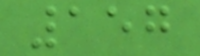157
